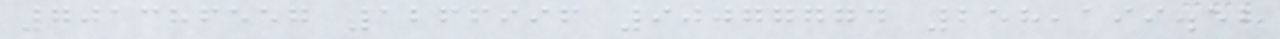701386557 1266996 90077774 258,199.52
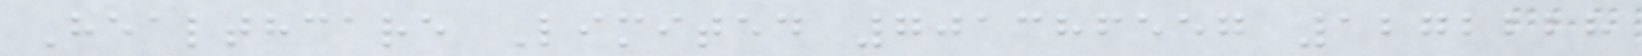Healthcare Limited 701386557 1272228
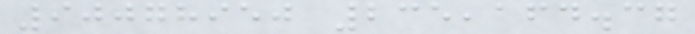90078950 235,164.37
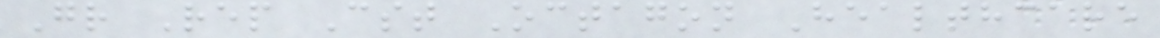Gr Rep Cst Octagon Healthcare
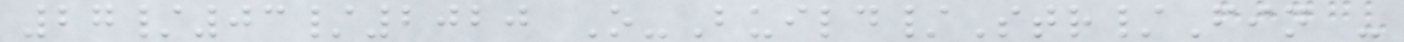27/03/2020 O-Build/Str/Fin -
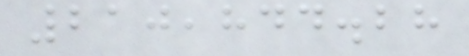210,844.28
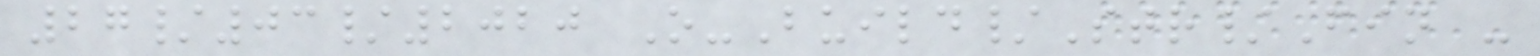27/03/2020 O-Build/Str/Fin -
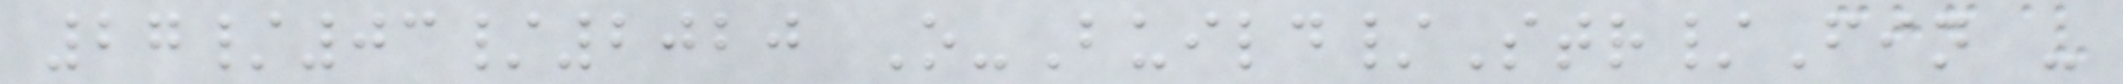27/03/2020 O-Build/Str/Fin -
